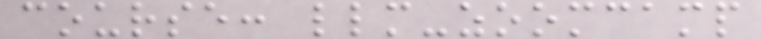course: llm-zoomcamp
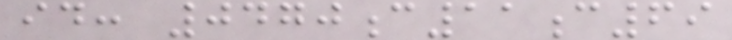id: 0470c11c69
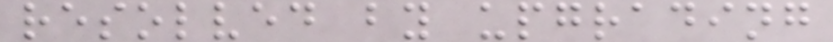resolved by upgrading
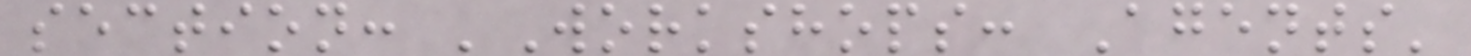section: 'Workshops: Agents'
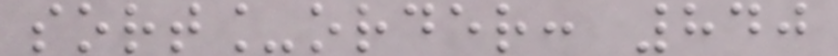sort_order: 840
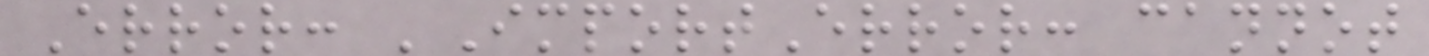Error: 'ImportError: cannot
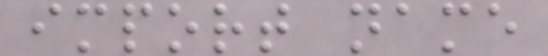import name
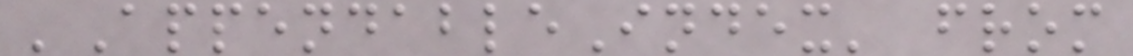'AppendableIndex' from
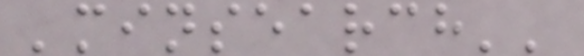'minsearch''
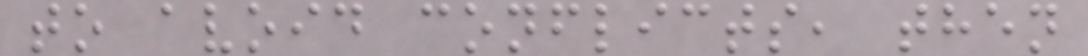to avoid conflicts, then
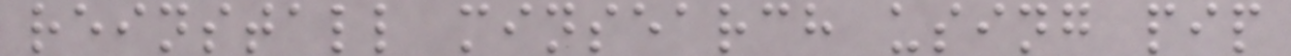reinstall minsearch using pip
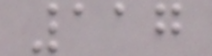117
